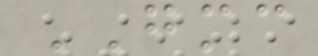GMC
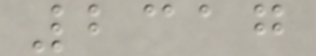2317
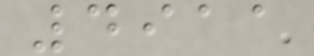4911
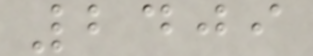2409
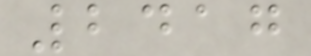2417
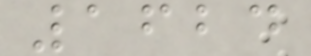1624
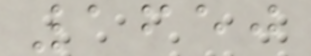1650
